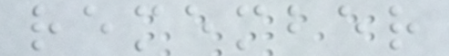remember
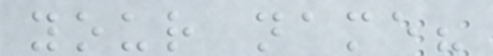your name?
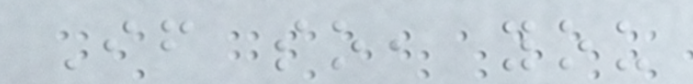If so, you
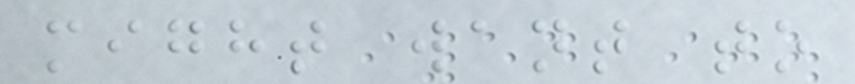might want to
